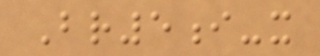Br5i-x
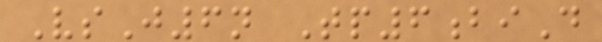VsJ6n Tp6biD
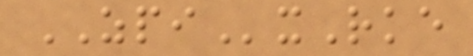ZPIxRke
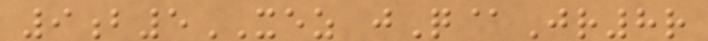9b5XEZ jQ@Jr8r
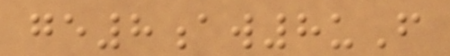ge8aw8uF
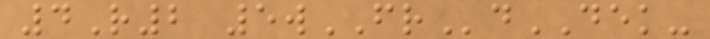4R2 5wFRdDEK-
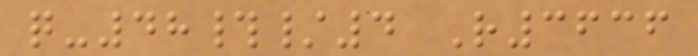q-48#/4 R3636
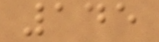145
